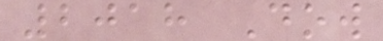2018 Dow
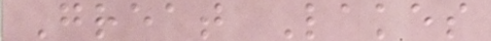Great Lakes
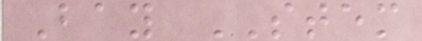Bay STEM
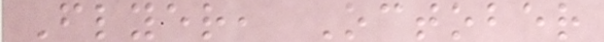Flyer, October
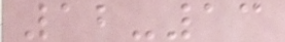12-13
